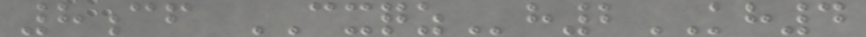8cf CXQZh2KH4
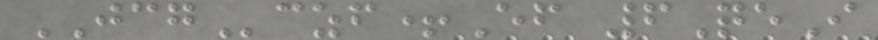JCGczf+Ef 6QeI
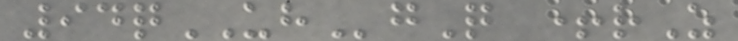94qUHgQ +rZ
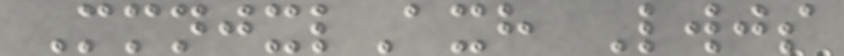MmnjxlAxh Lwjs
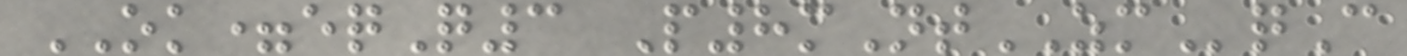OK=eqQ3 P8mNtZMqC
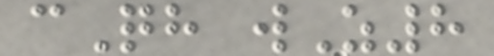cQh wZ8
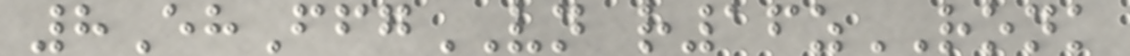8EhFfgVN r16zRONK
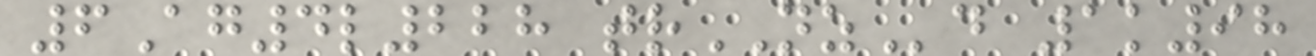6Ag4l228 trNZd 1k98
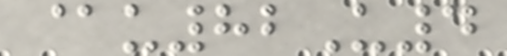@u82U4
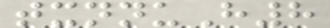txnnuH8
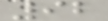92
